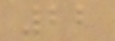22
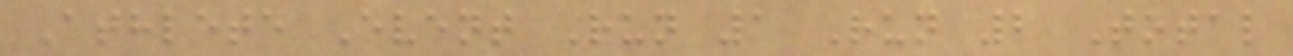Athlete Event Run 1 Run 2 Total
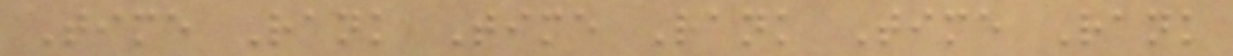Time Rank Time Rank Time Rank
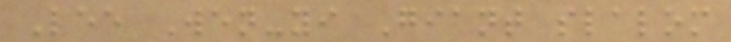Lee Wen-yi Giant slalom
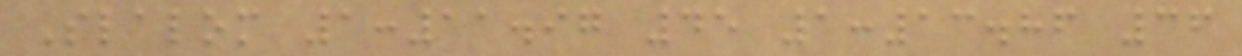Slalom 1:11.97 45 1:13.86 36
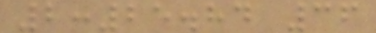2:25.84 36
